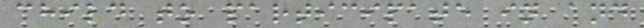child to participate in and
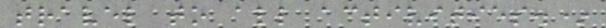travel to all activities.*
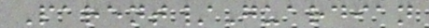Parent/Guardian
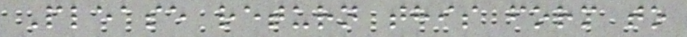Please return this form to
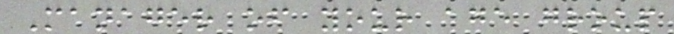Manager of your age group
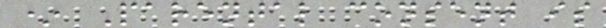* Parental consent is
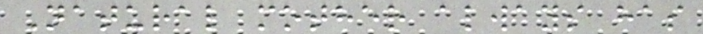Natural mother always has
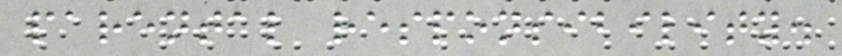parental responsibility.
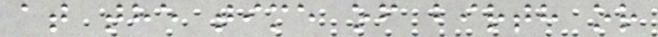at the time of birth or
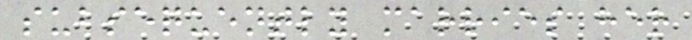subsequently marries her
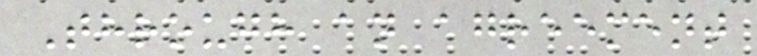Through an agreement
